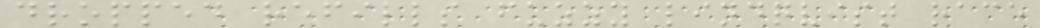dropped refills fuzzy lindqvist race
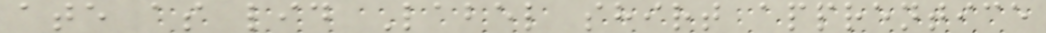ate as lid Label shirt apprentice
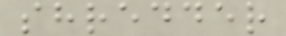shredder
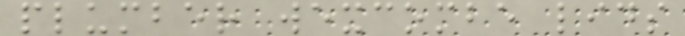plumber wexcombe lids
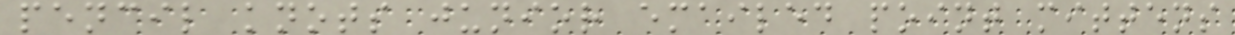pencil knots junior emailed point mittens
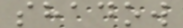shadow
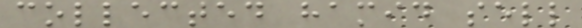collected hamid sell
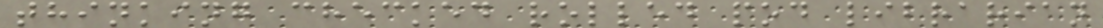thinking checked rolled pod librarian
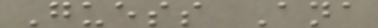Guess Ana
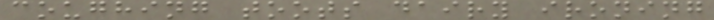coughing toots dairy ironing
